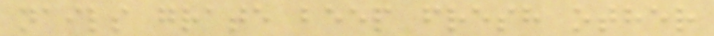nails grate beep fresh other
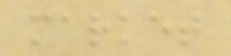market
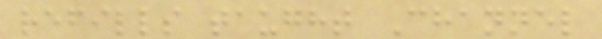refills taught Channel
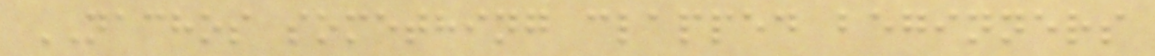NACHOS something clapped beginners
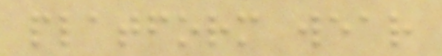platform wear
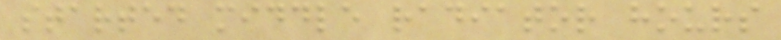started middle radiator hours
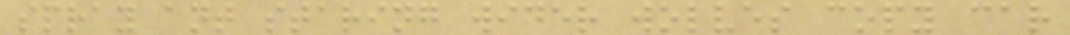spray ant staring wider wolves copy car
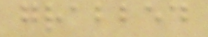grabbed
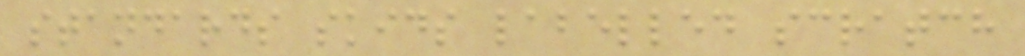standards skids labelled scratch
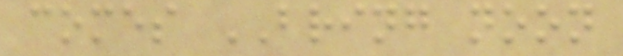comes BRING noon
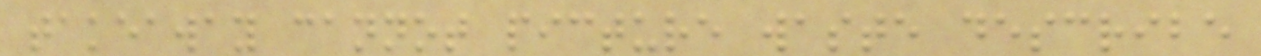takeaway cannot picture waste describe
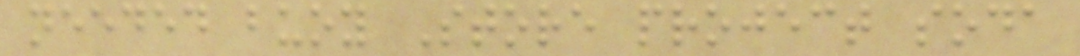needed buoy Store project soda
